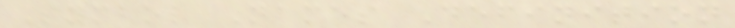Symbol Names Definition
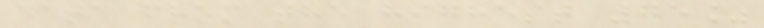data from the highest 75%
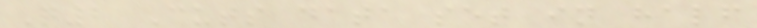Q2 Cuts data set in half
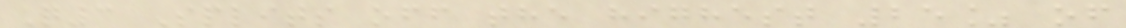Q3 Splits off the highest 25% of
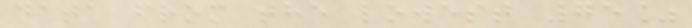data from the lowest 75%
